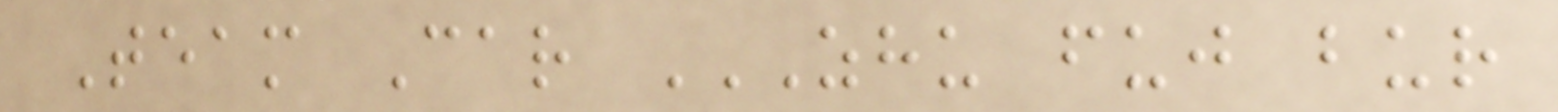Team Car ZHU FUJ BUR
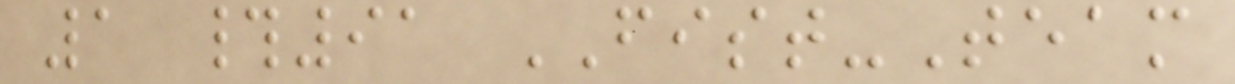1 #91 FIST-Team
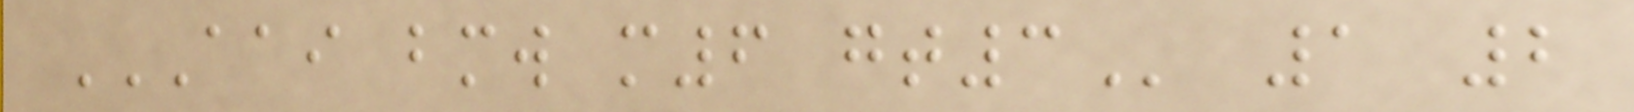AAI BMW M6 GT3 1 2
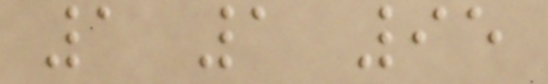1 1 95
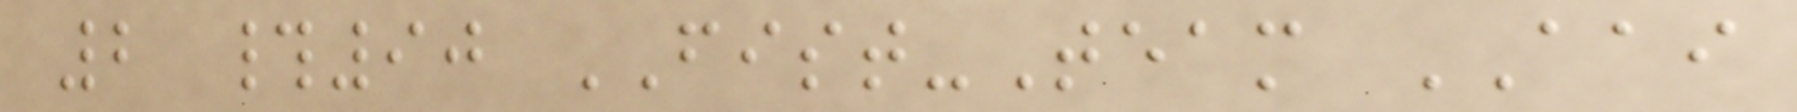2 #90 FIST-Team AAI
